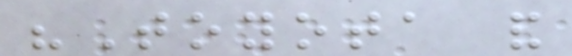"Toyota and
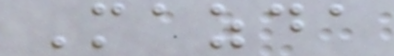Mazda
